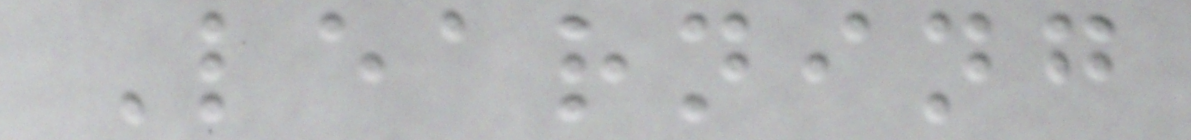Learning
